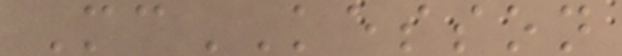McKESSON
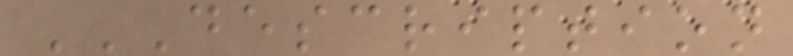DESCRIPTION
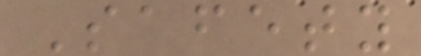Safety
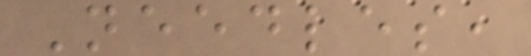Needles,
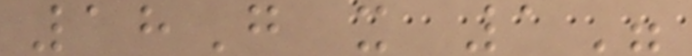18G x 1"
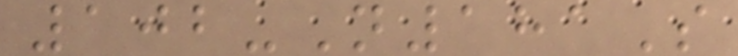102-N181S
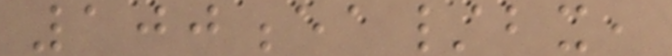100ea/bx,
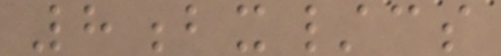8bx/cs
